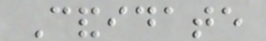Candidate
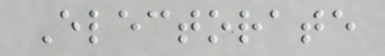Electorate
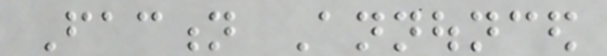Faction Announced
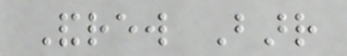Andrew Barr
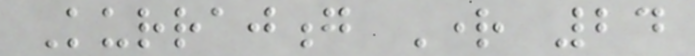Kurrajong Right 24
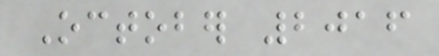October 2016
